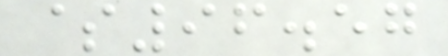$96.57
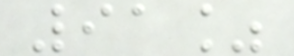91%
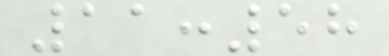11:58
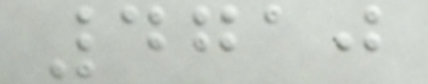4710
